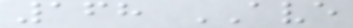168 AVE
